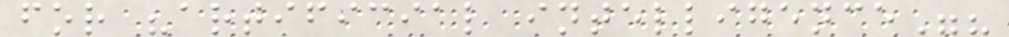for "artificial intelligence"?
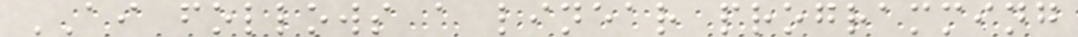AI follows a linear programming
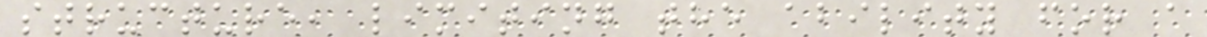structure, limiting the ability for a
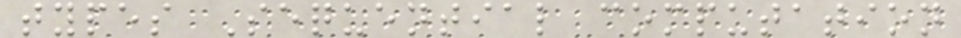types Sequential computation
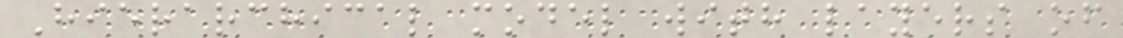Hierarchical model with layers of
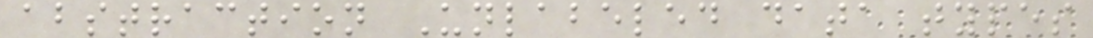abstraction Unlabeled data types
